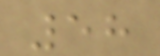58
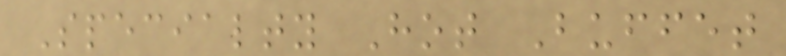Specialty Hot Buffet
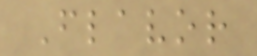Flavor
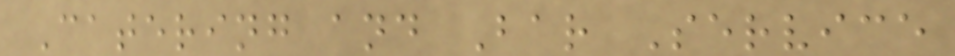Catering and Bar Service
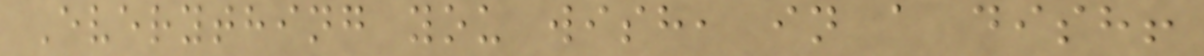Everything you wish, in a dish!
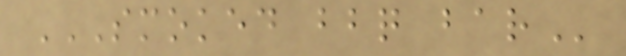SMOKED BBQ BAR
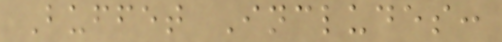Buffet Includes:
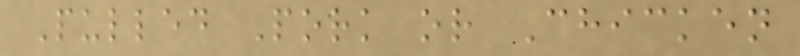Pulled Pork or Chicken
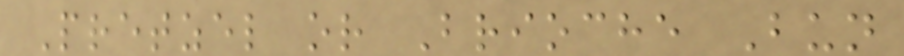Pretzel or Brioche Bun
